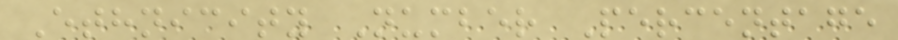Ethnicity Number Percentage
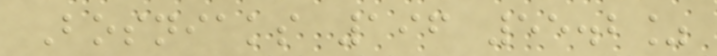Bosniaks 196 55.2%
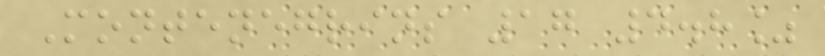Montenegrins 17 4.8%
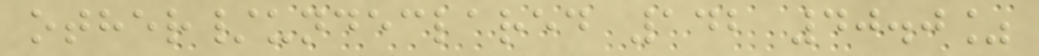other/undeclared 142 40.0%
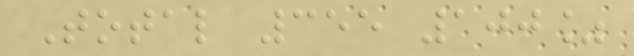Total 355 100%
